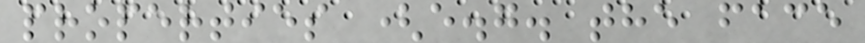properties (e.g. the face
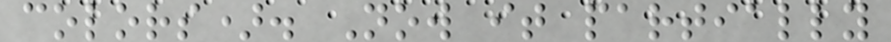colors). Now it partially
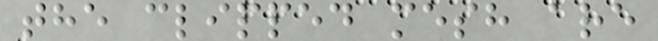the clipped mesh are
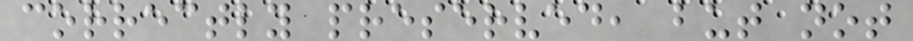correctly preserved, but not
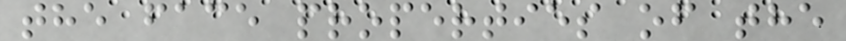the face properties of the
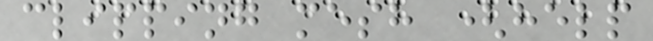clipping mesh (help
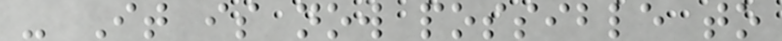- It is now possible to
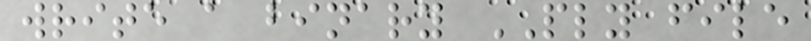write a binary PLY file
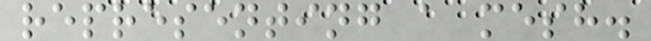representing a mesh.
